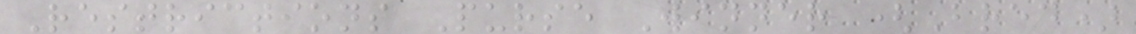Restrictions Purse Winner (Bred)
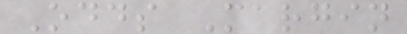Odds Margin
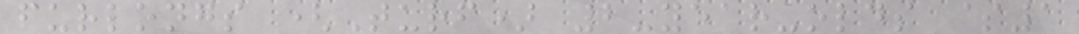furlongs (Turf) 2-year-olds $1
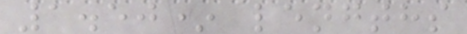1.50* lengths
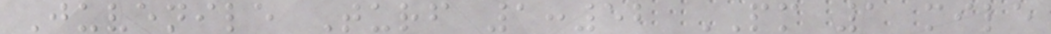Juvenile Turf 1:52 PM 1 mile
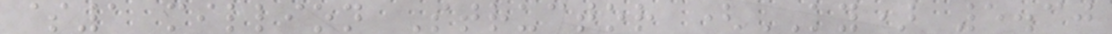$1 million Structor (KY) 5.30
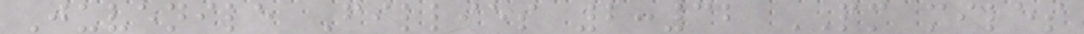Juvenile Fillies 2:32 PM miles
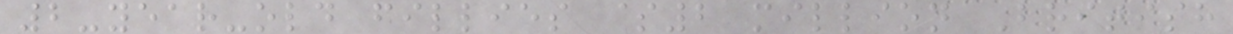2-year-old fillies $2 million British
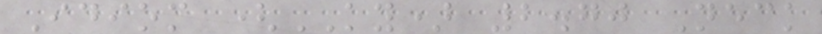Idiom (KY) 2.70 Neck
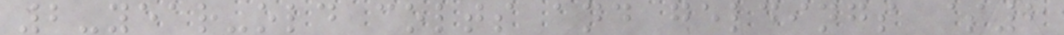2-year-old colts and geldings $2
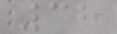38
